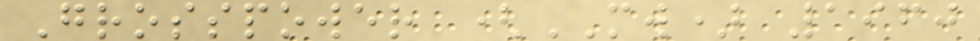Grosspower (MW) 1960
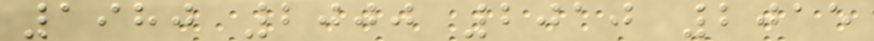1980 2000 2010 2015
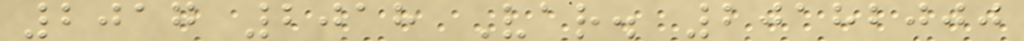2017 2018 Var. 20182000
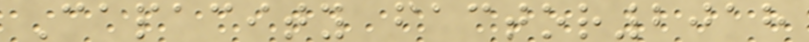Capacity factor2018
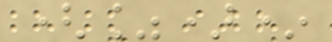(%)*
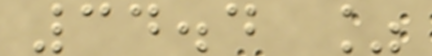34.4 %
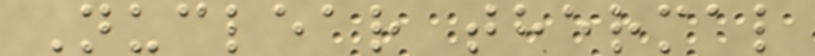Nuclear thermal
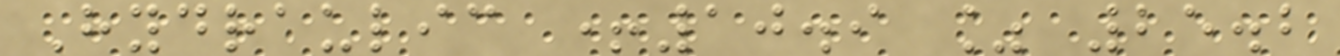Hydraulic +10.9 % 25.2
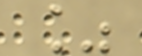%
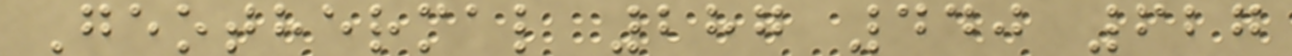Geothermal 287 440 627
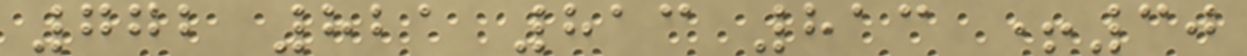772 821 813 813 +30
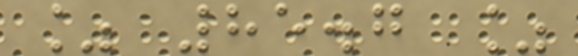% 85.7 %
